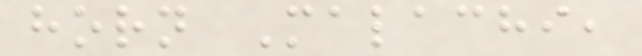horn Malachi,
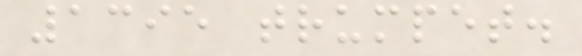1395 trumpet.
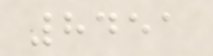8451
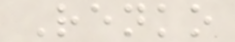Renko
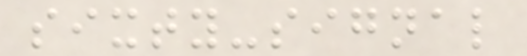sixty-signal
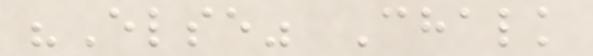"Else" Chalk
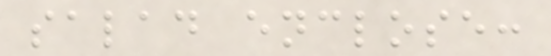salad enclose:
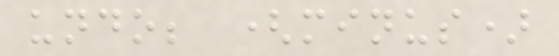undo; (minus)
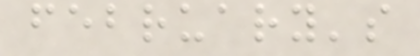february's
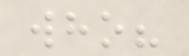who?
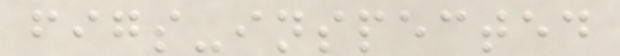figs-inspected
